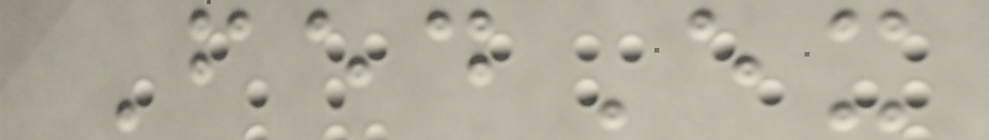FedEx
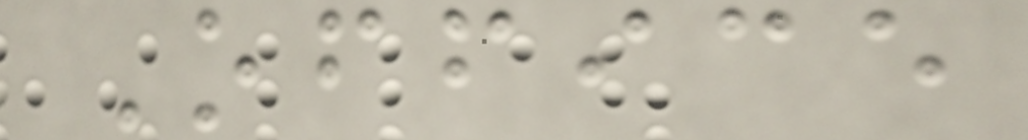Office
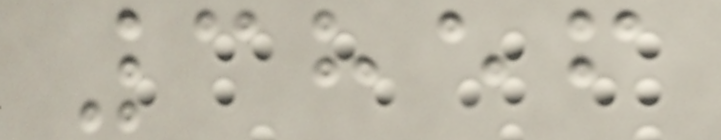3856
